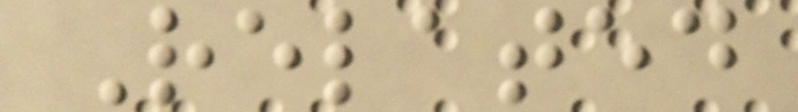Related
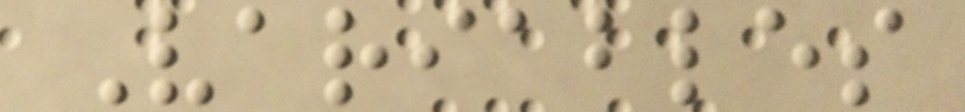Variables
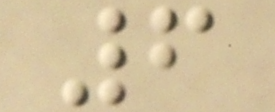6
